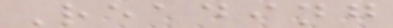Reading
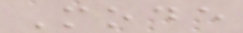Mode
